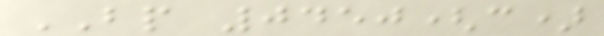BP 0450(c)
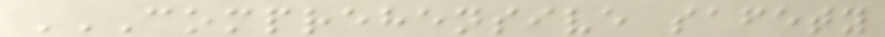COMPREHENSIVE SAFETY
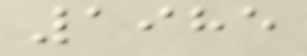1985
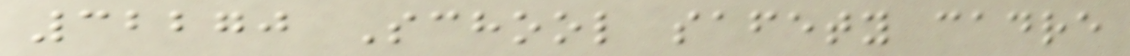32270 School safety cadre
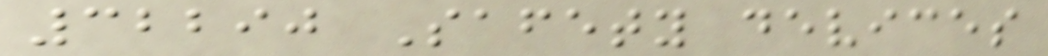32290 Safety devices
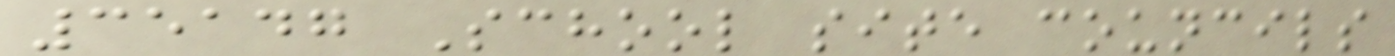35147 School site councils
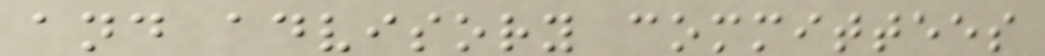and advisory committees
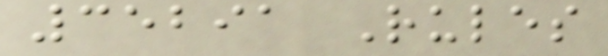35291 Rules
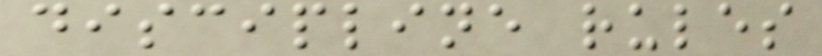discipline rules
